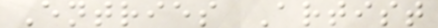Entries Artist
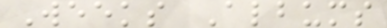Weeks Albums
